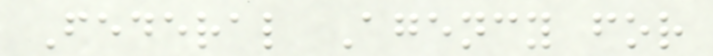Federal Agency for
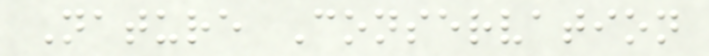Nature Conservation
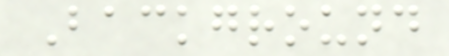Background
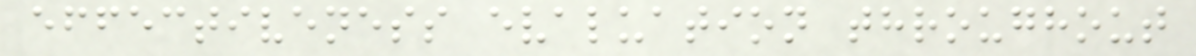effectiveness evaluation throughout
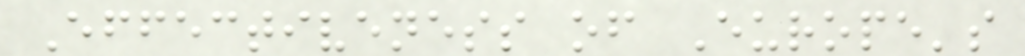Effectiveness of Europe's
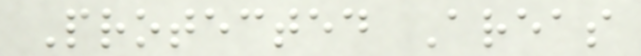Protected Areas
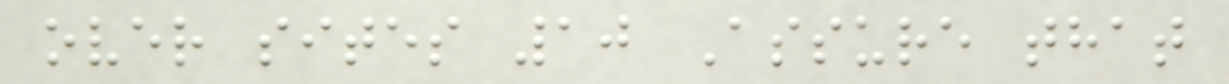over sites 10 Assure that
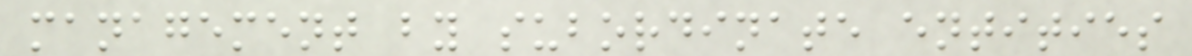management by subordinate entities
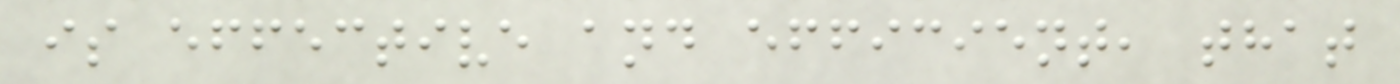is effective and efficient, that
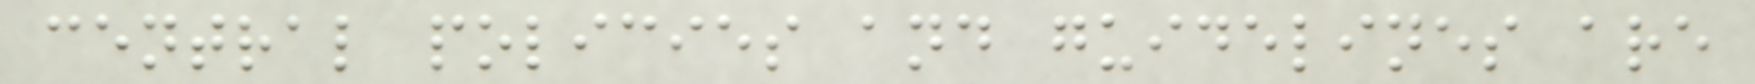central policies and guidelines are
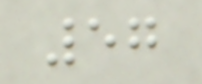57
